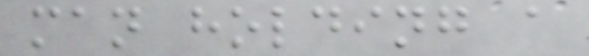man holding a
